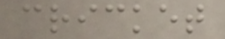cricket
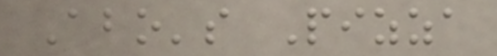Abo's Pizza
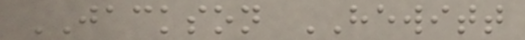JACKSON HEWITT
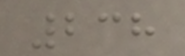238
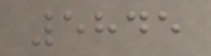5845
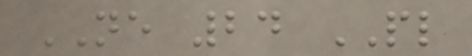NE 24 PL
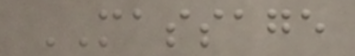MASSAGE
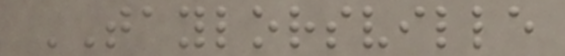TAYLORSVILLE
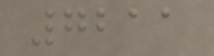7211
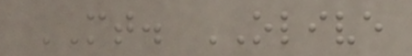MT. OLIVE
